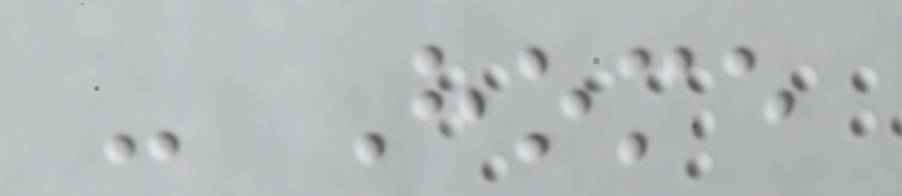- Home
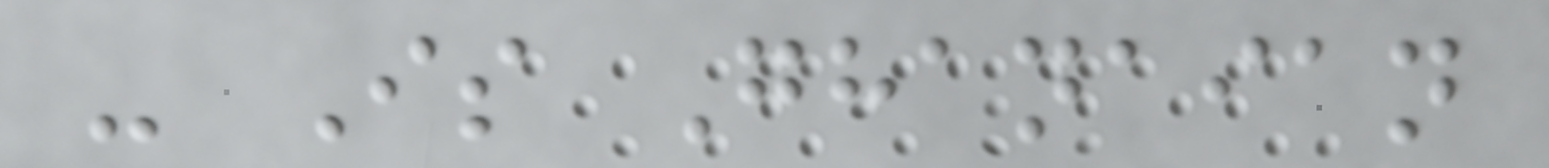- Is Ghanaian
